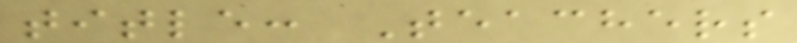title: Teachers
